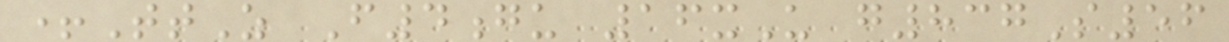+TtZ F4gu 16xU g837S56
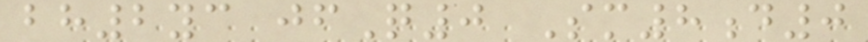bh2yc jfQ0 Sm8d0
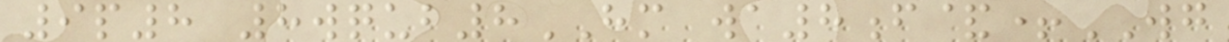9p8 8wqub8HM wa8f&+WG
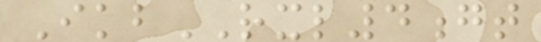IkbRXL4gt
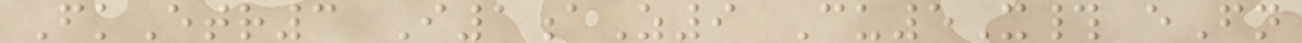FkEtr3 I1aZ9 Cu5X# eFn
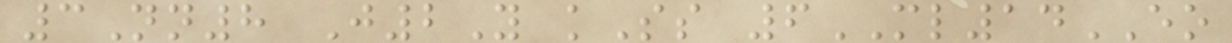3Nn8 J2Y kSs 6ML14EO
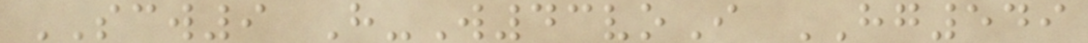SCW9 H-W43voI HG549
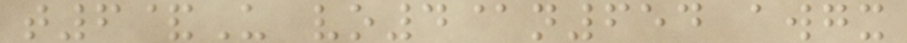t6&U vo4@n654 awgx
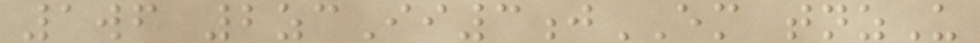1wf 2zcIi3jEM tnzU
